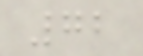72
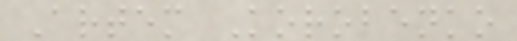Artem Korobenko
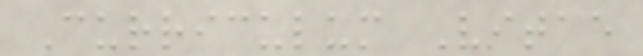Curriculum Vitae
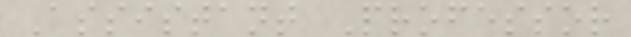Assistant Professor
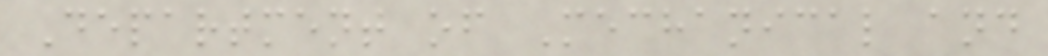Department of Mechanical and
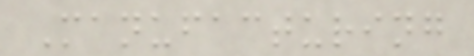Manufacturing
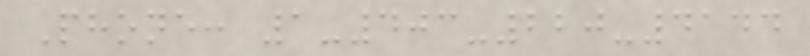Phone: 1-403-220-4144
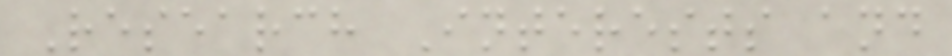Research Interests and
